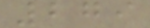279
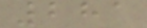281
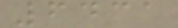6431
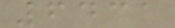6431
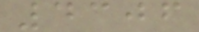4306
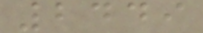2449
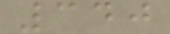340
